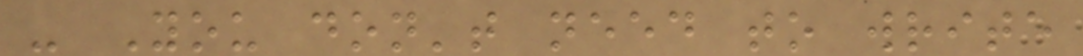- You don't need to write
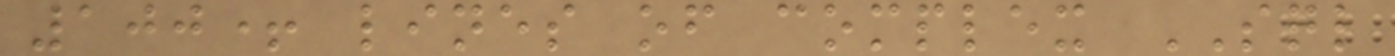100+ lines of complex SQL
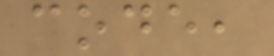code,
